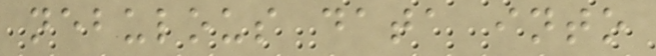nebulous data into
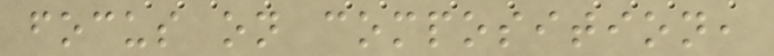focus on composition,
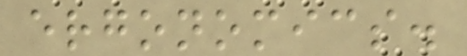ergonomics.
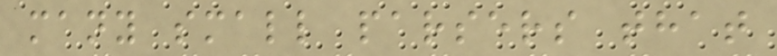many small parsers that
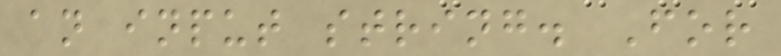an input string. For
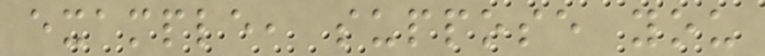example, suppose you
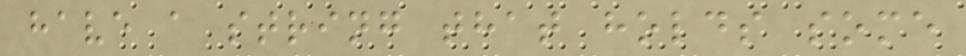have a string that holds some
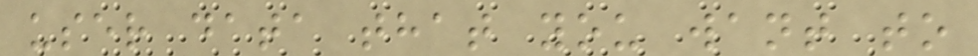user data that you want to
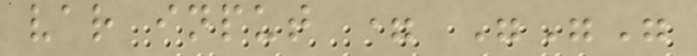var input = """
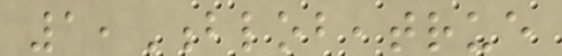1,Blob,true
